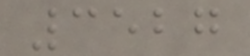3527
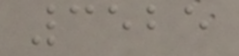3525
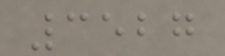3527
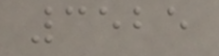3525
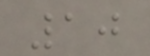10
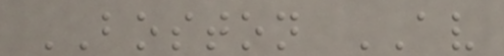BOSTON AV
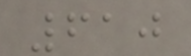610
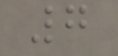7
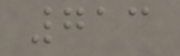713
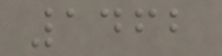1462
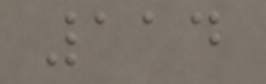114
